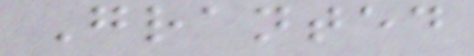Granted
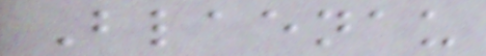Blaenau
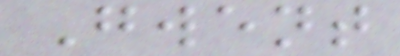Gwent
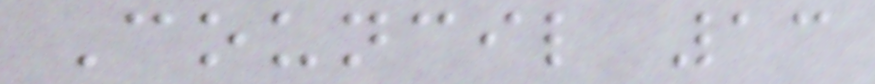Council 13
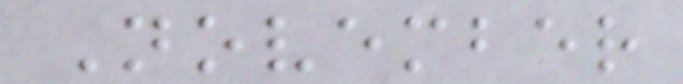November
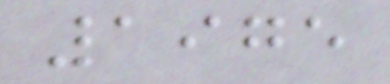1975
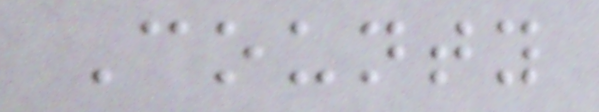County
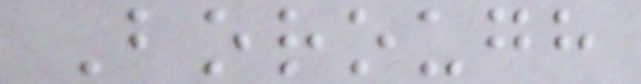Borough
